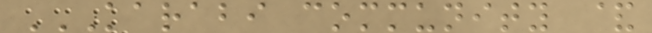KARABI COMMUNITY &
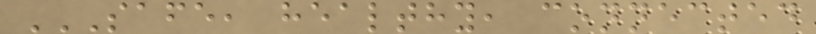SAFE, HEALTHY, CONNECTED
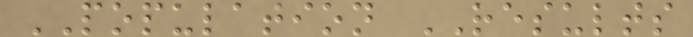POPULATION RESULTS
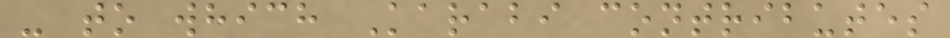- to which Karabi contributes
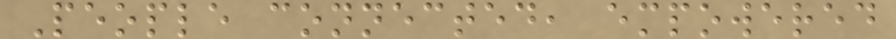People connected, empowered
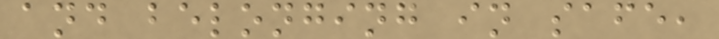and belonging in safe,
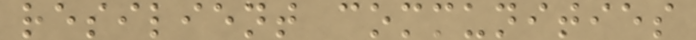resilient communities
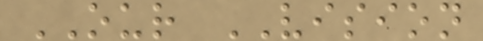OUR VISION
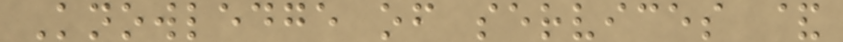Knowledge of services &
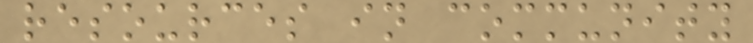resources in community
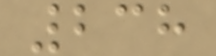238
